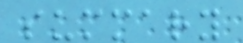summary
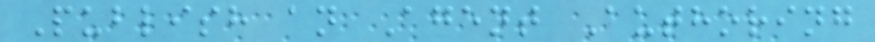Publish an Agent Authoring
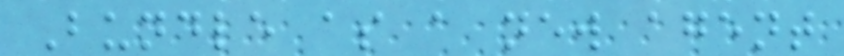Bundle as a new agent
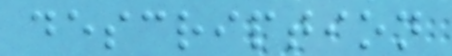description
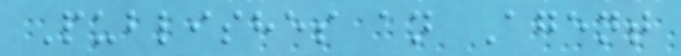Publishes an Agent
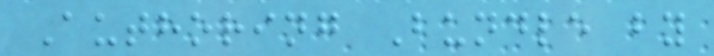Authoring Bundle by
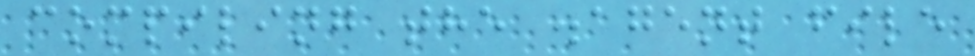compiling the .agent file
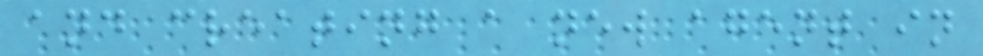and creating a new agent in
